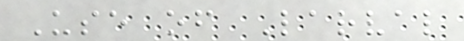Use of Larval
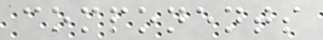components
